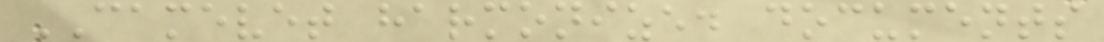CAMEVET harmonized documents
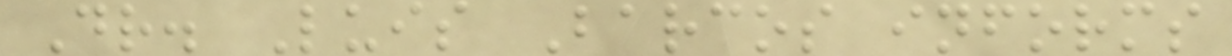Dr. Luis Barcos informs
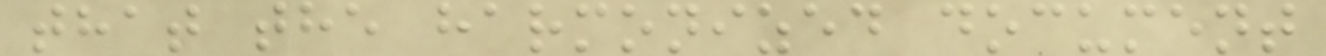that the harmonized document
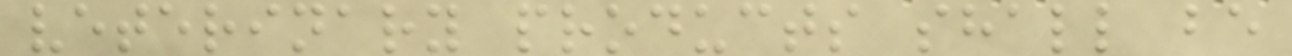veterinary products shall be
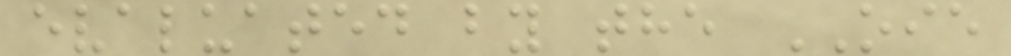evaluated by the OIE
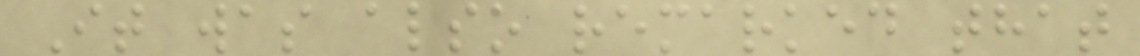It was also remarked that
